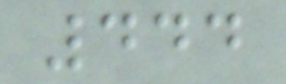444
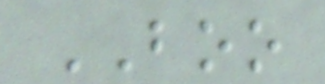BOO
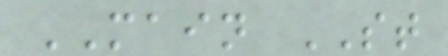MAIN ST
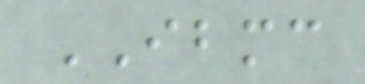IBMC
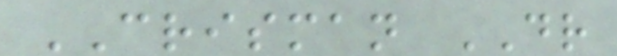CRISMAN DR
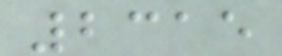2315
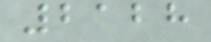2128
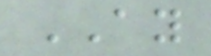AY
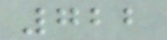722
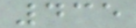435
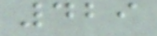429
